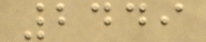2449
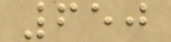650
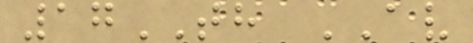17TH AV
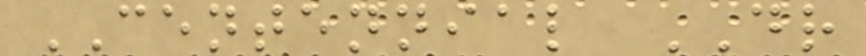CENTENNIAL DR
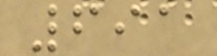691
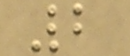2
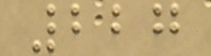227
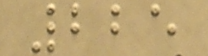225
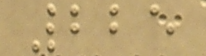225
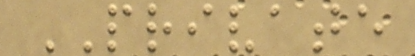PRIVATE
